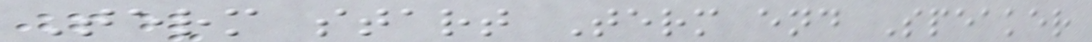Term start Term end Speaker
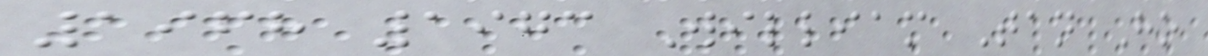1968 1973 William Tan Ho
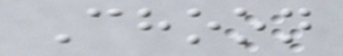Choon
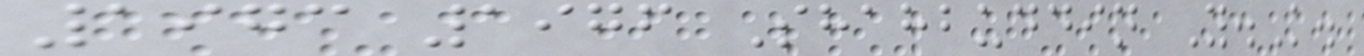1973 1976 Shahbuddin Y.K.
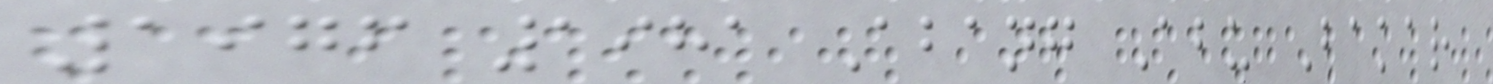1976 1981 Abang Abu Bakar
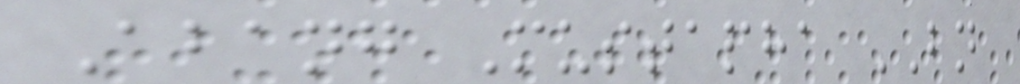Abang Mustapha BN
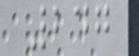247
